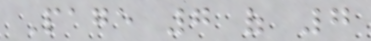Page 7 of 7
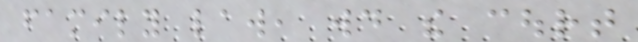family law, would the court
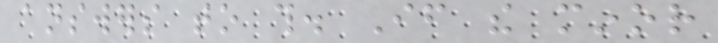answers to this. If the minor
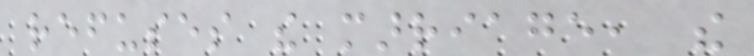refuses the marriage, the
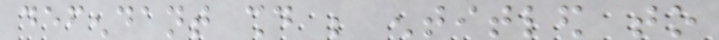defendant should be entitled to
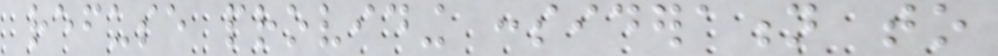refuse providing consideration to
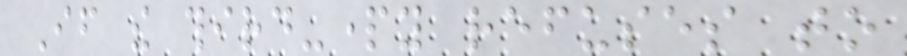If the third-party refuses to
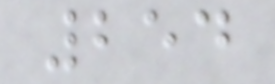254
